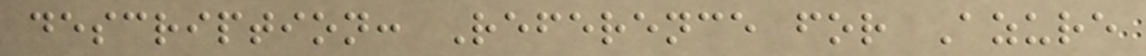description: Reference for Azure
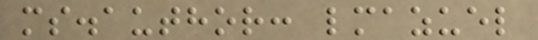ms.author: lmazuel
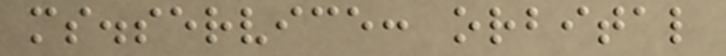ms.service: orbital
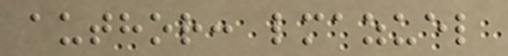author: lmazuel
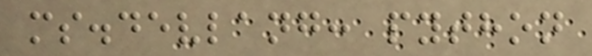ms.devlang: python
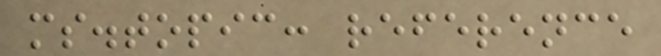ms.topic: reference
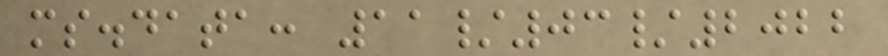ms.data: 11/03/2022
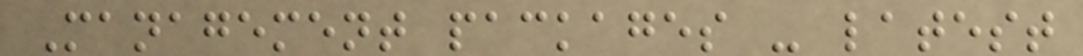Management packages - latest
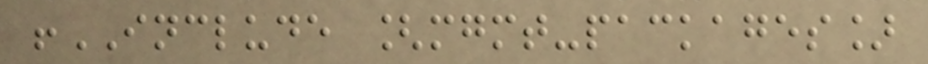!INCLUDE [mgmt-packages]
